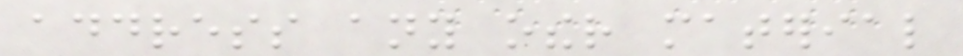address any other material
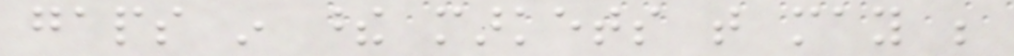gaps in these markets that may be
